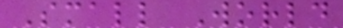Small World
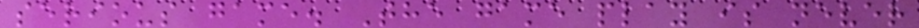serious game. The game play is never
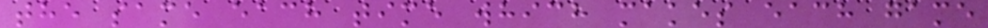the same each time which makes each game
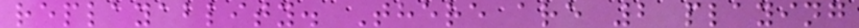replayablity. There are 2 playing
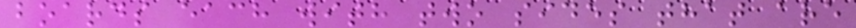boards each with two sides that are
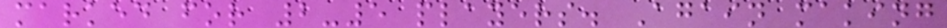marked for 2-5 players. Again making
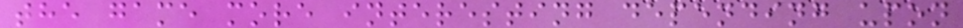the game more interesting depending upon
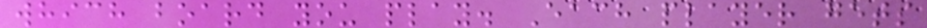which board you play. Each player gets
